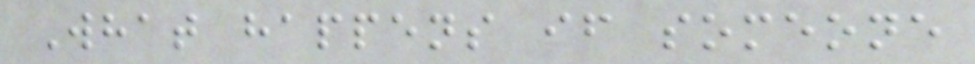What happens if someone
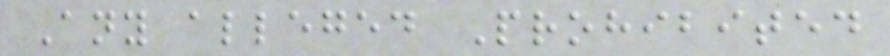Any alleged Prohibited
